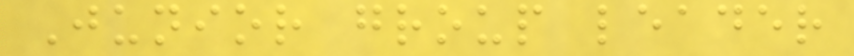Junior group leader
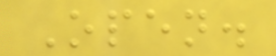Open.
